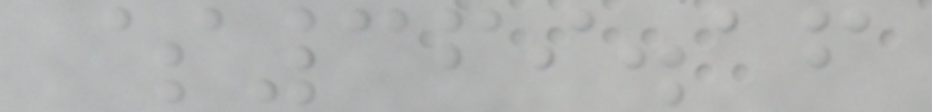$369.16
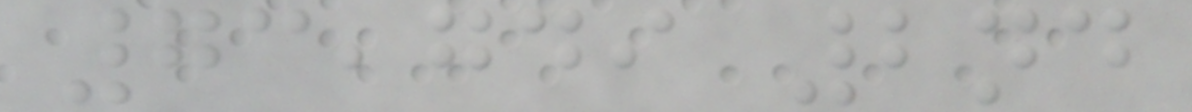73,749 2nd
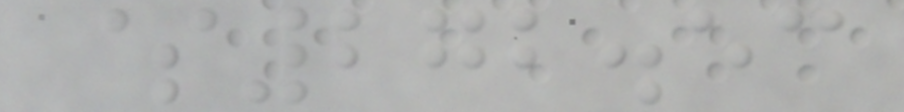$272.53
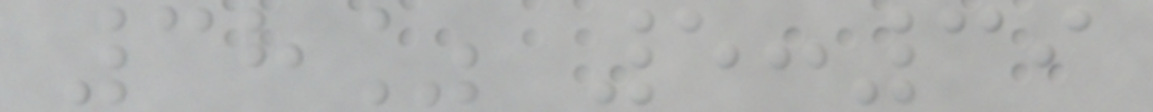38% 5:39
